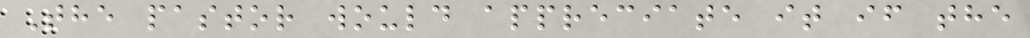The pastor would appreciate it if the
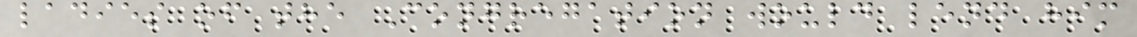ladies of the Congregation would lend him
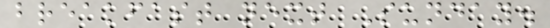breakfast next Sunday.
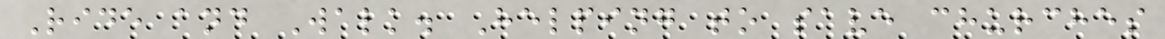Ride and Walk. Helping to save churches
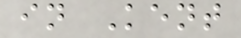in Kent
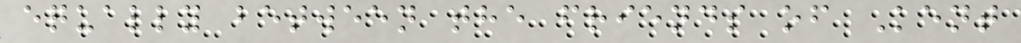equally between the friends of Kent
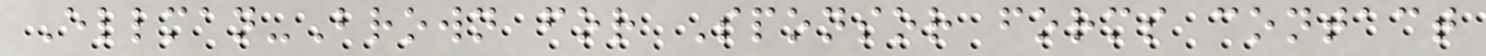Ellman-Brown for Sponsor forms contact
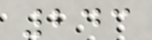243
